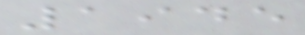1945
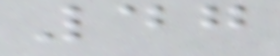47
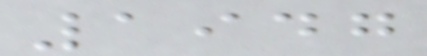1947
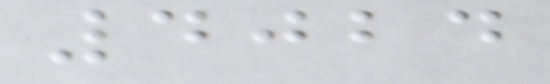4024
